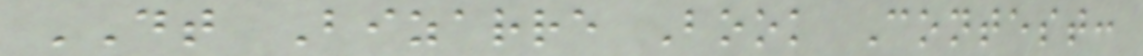DT Bizarre Book Contest:
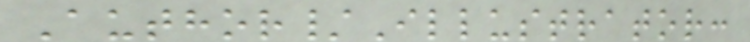Author/Illustrator:
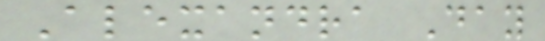Alexandra Day
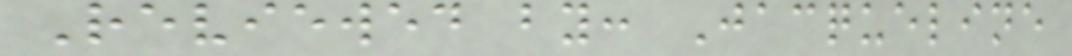Reviewed by: Jacqueline
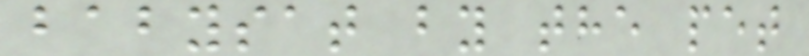babysat by the pet
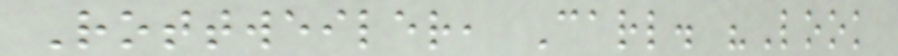Rottweiler, Carl. "Look
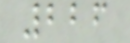226
